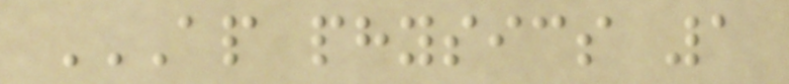AP PHYSICS 1
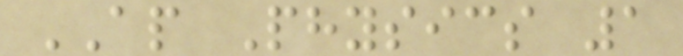AP Physics 1
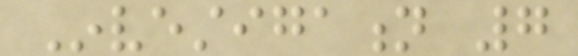Investigation 7
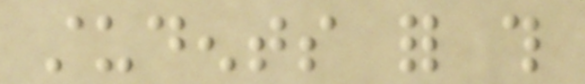students for this
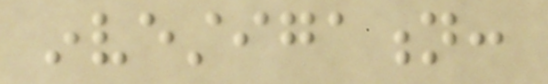investigation:
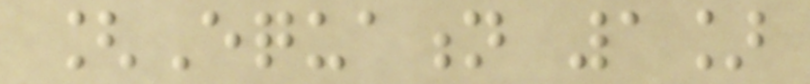[Equation 1]
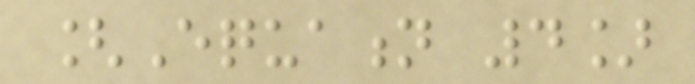[Equation 4]
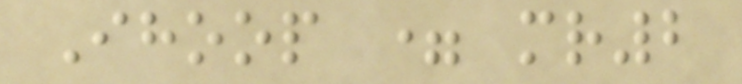Ihoop = mr2
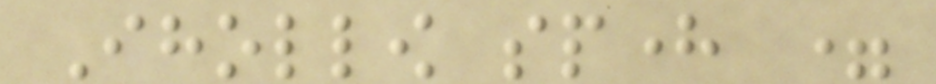Ihollow sphere =
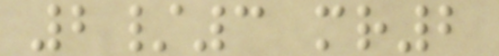2/3 mr2
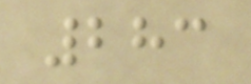283
